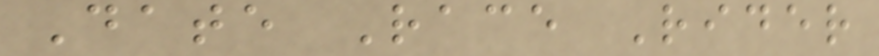Date Race Rider
